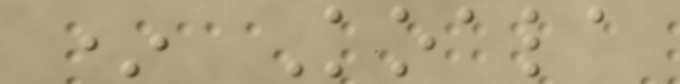* Koala
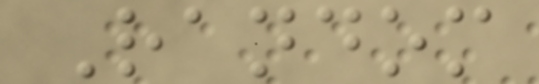Random
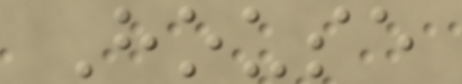House
